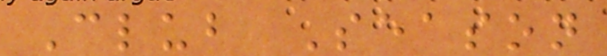Club Season
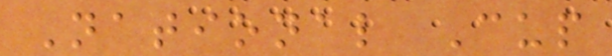National Cup
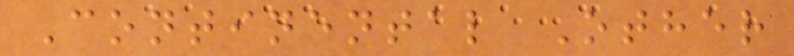Continental Other
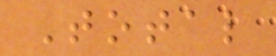Total
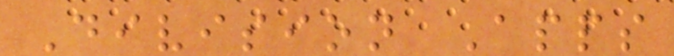Division Apps
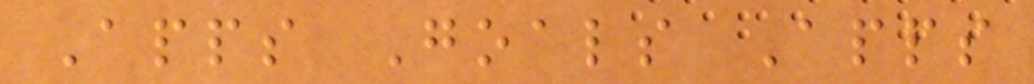Apps Goals Apps
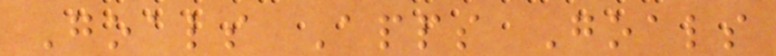Goals Apps Goals
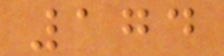174
